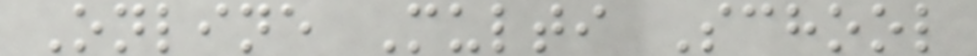Online Multi School
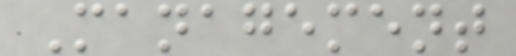Management
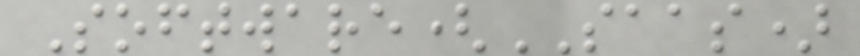Software(SAAS)
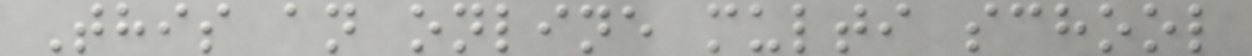This an online multi school
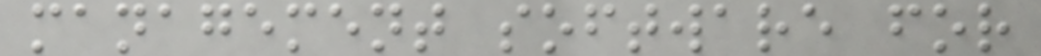management software for
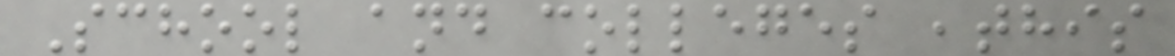School and colleges ,this
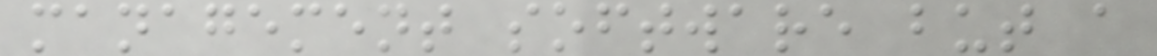management software but a
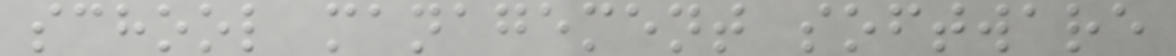school management software
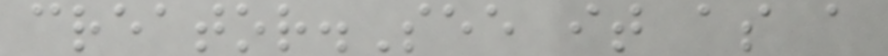creator.See it as a
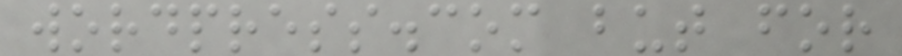wordpress.com but for
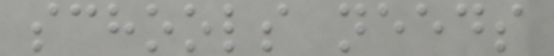schools needs
